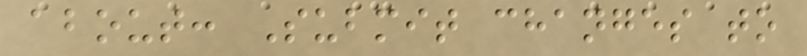about: Submit changes to
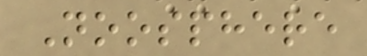Noosphere
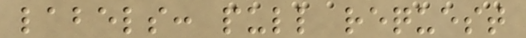labels: pull request
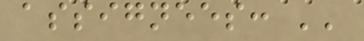assignees: ''
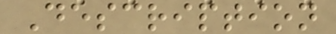Description
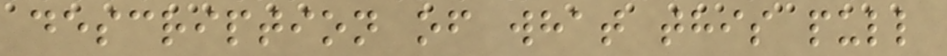description of what this pull
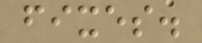fixes.
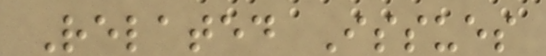Related Issues
